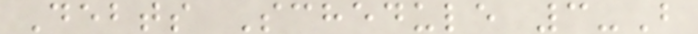Debts Schedule 3-B
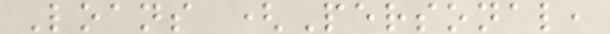Loans (Personal,
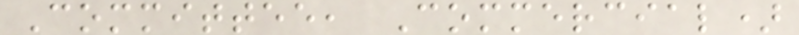Committee, Commercial)
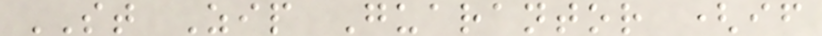ST Zip Guarantor (if
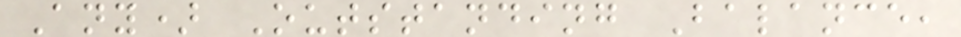Any) Outstanding Balance,
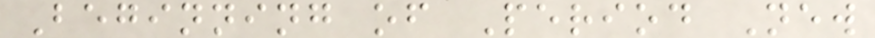Beginning of Period New
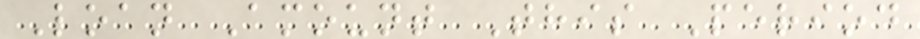Loan Amount This Period
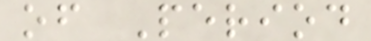of Period
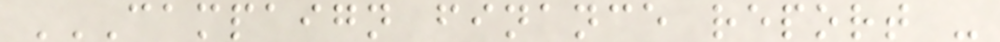CAMPAIGN FINANCE REPORT -
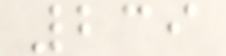239
